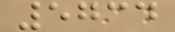5734
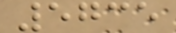5735
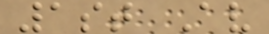1st Av
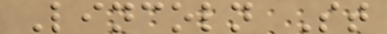Lincoln St
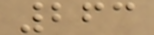263
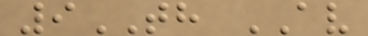9TH AV
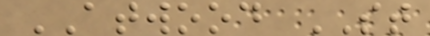ATWOOD ST
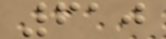610
